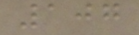107
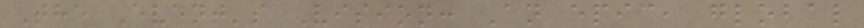The Event's Vision: An epic, global
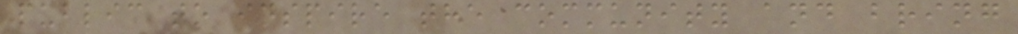public to inspire the community and bring
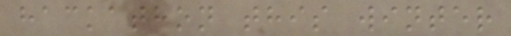hackathon this winter
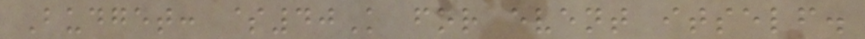Budget: $40K for event itself.
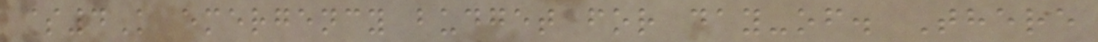$4K emergency budget for day-of. There
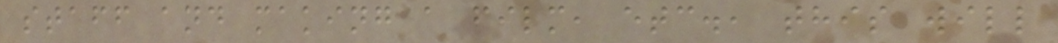staff and making a film, etc., this will
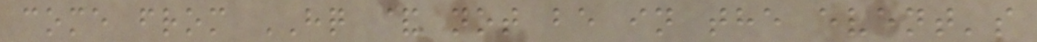come from HQ & not be in the event's
